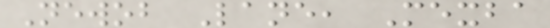Newob Lane, Mexba
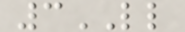3LL
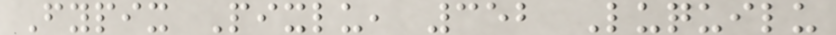Fypix Pixlu, 352 Luquilu
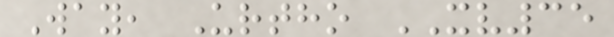Way, Urtho XV35
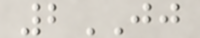2JJ
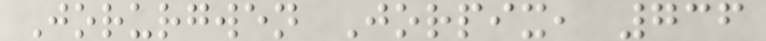Jorurgwen Jorpix, 736
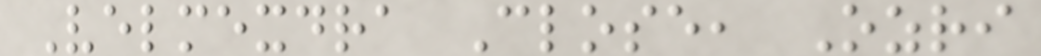Velmexdra Close, Ozri
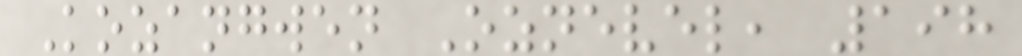Kozangwen Oznevel, 198
